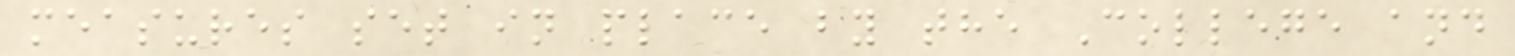measures set in place by the College and
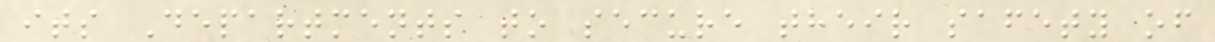its Departments to secure their safety of
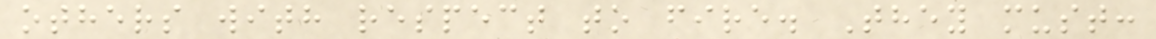others with respect to fire. They must:
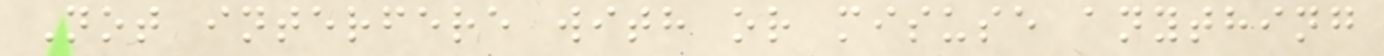Not interfere with or misuse anything
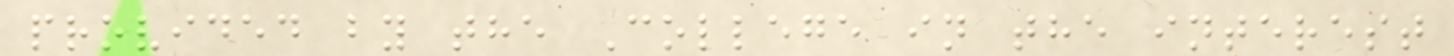provided by the College in the interest
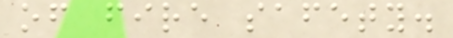of fire safety.
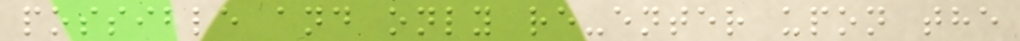possible and only re-enter upon the
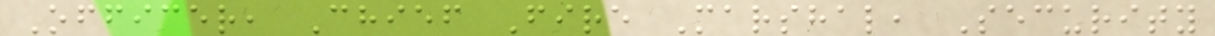Officer, Chief Fire Marshal, Security
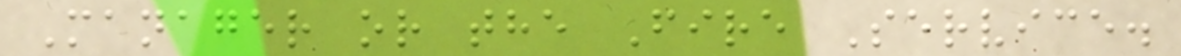Manager or the Fire Service.
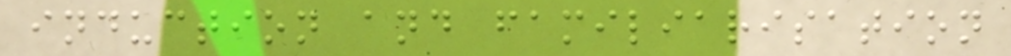induction and familiarisation
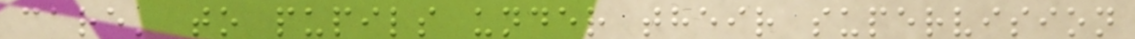care' to pupils under their supervision
